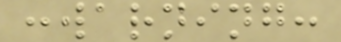:warning:
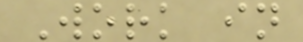Work in
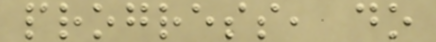progress, do
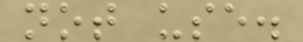not use.
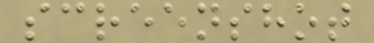screenshot
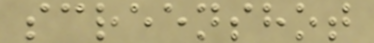screenshot
